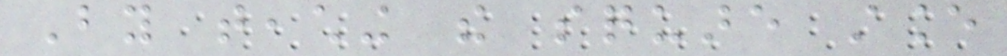By teaching the square stance
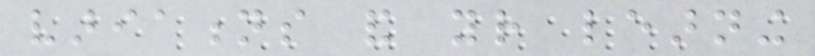variations and your learning
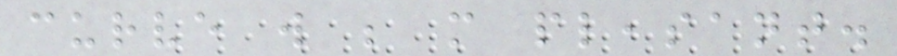curve will be more pleasant.
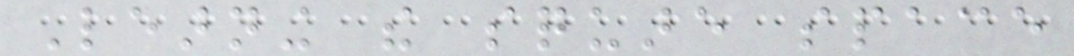Learning the square space
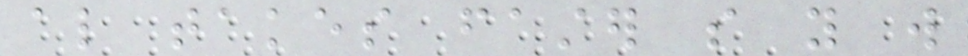also takes faster so you will
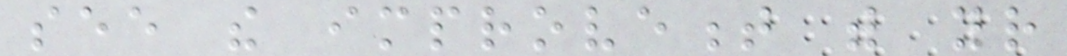see the improvement with your
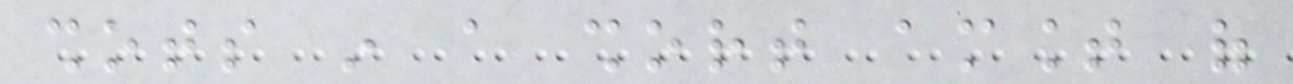shots in a short amount of
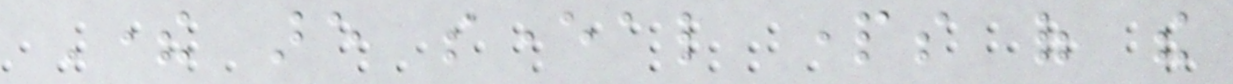There are several parts of the
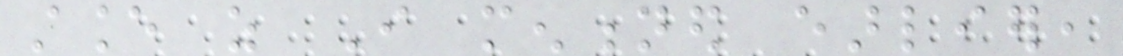stance as I mentioned earlier,
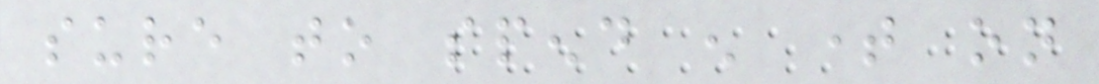sure to spend enough time on
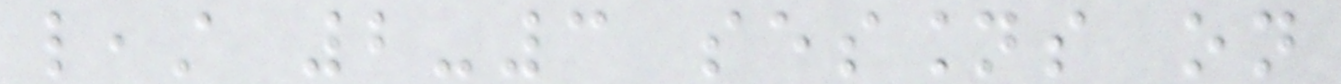least 2-3 sessions on
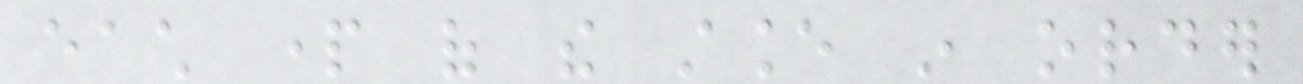each part of the stance in order
